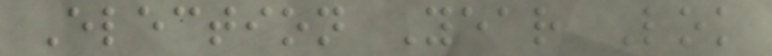Election Year Lok
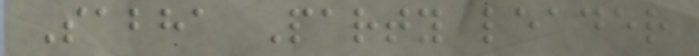Sabha Party leader
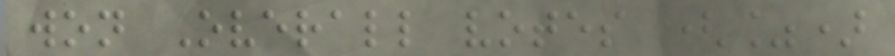won Overall votes (%)
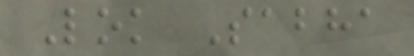Lok Sabha
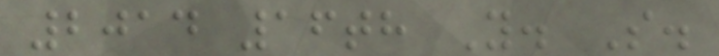2014 16th Y. S.
